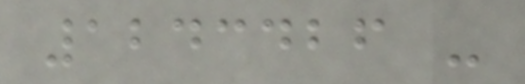1243426 -
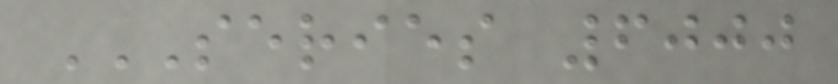SERIES 6000
